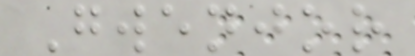Gwenjor
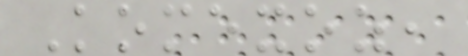Komexoz,
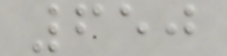650
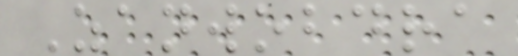Zanwobdra
